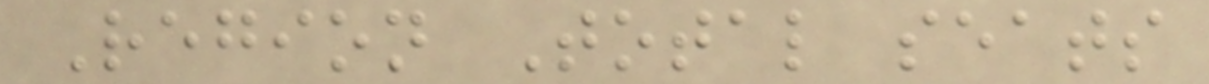Region Total seats
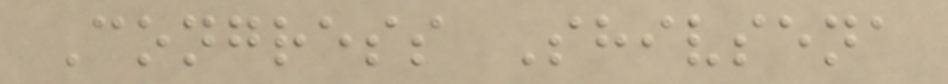Congress Shivsena
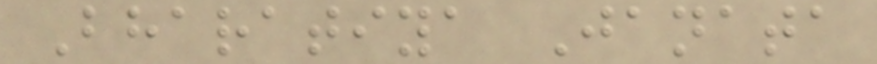Bharatiya Janata
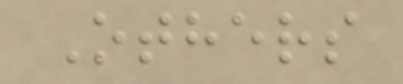Others
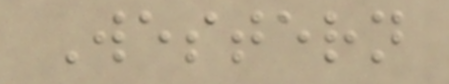Western
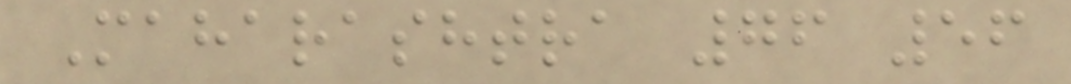Maharashtra 76 56
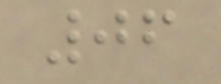06
